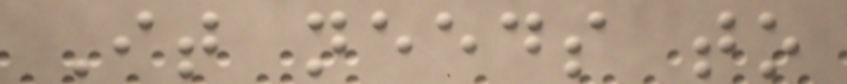It needs to
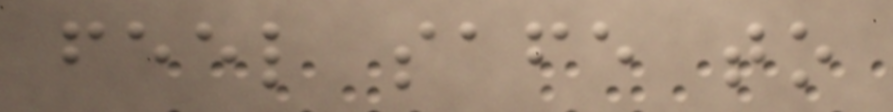feel safe to
